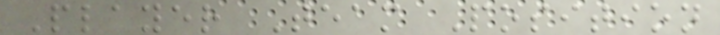Player Team Position
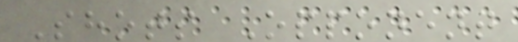Shots Opponent
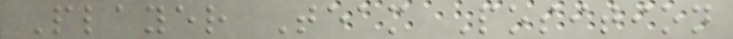Player Team Position
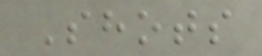Shots
